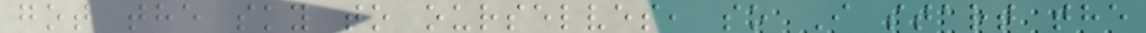got the sky to ourselves, so I start the
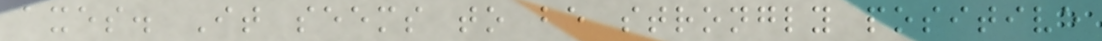axes. It seems to be strongly positive
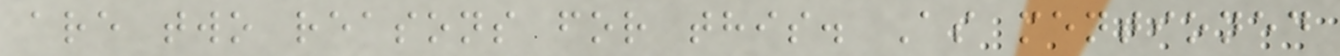are two reasons for this. As mentioned
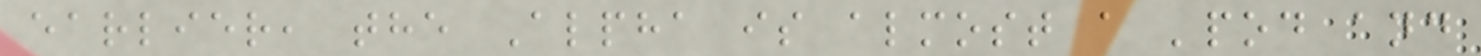earlier, the Alpha is almost a 'pod and
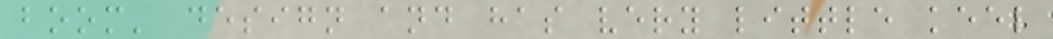boom' design and has very little keel
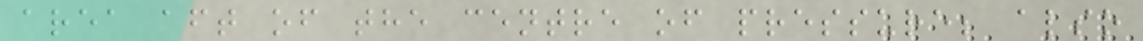area aft of the centre of pressure; also
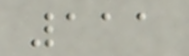111
